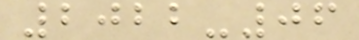2022-06
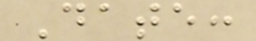Date:
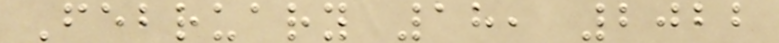February 18, 2022
